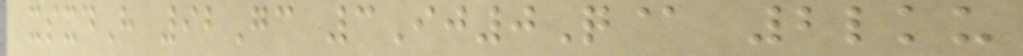xsxdH 92Gc 3Ij0Q@ 2lku
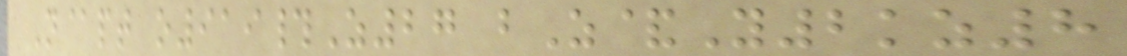N@pt o919#Z27 bZ&Y2kz8
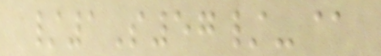/1S57/-@
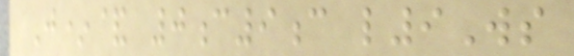J*& 0c9c l9Ws
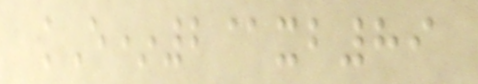kE*2@xb89
